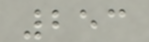253
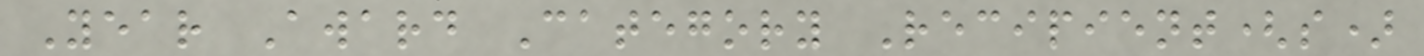Year Award Category Recipient(s)
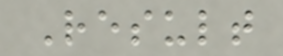Result
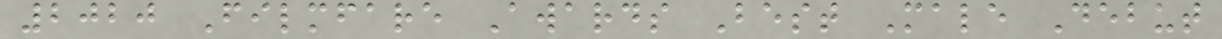2020 Filmfare Awards Best Male Debut
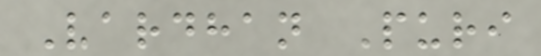Vardhan Puri
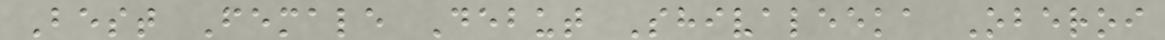Best Female Debut Shivaleeka Oberoi
